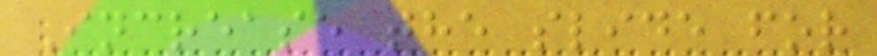Increase the slide for
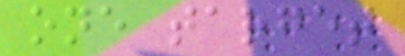one target
